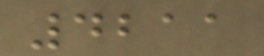4211
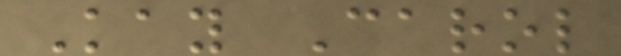Kay Carol
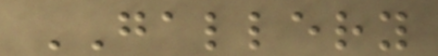GALLERY
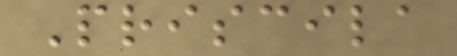Priscila
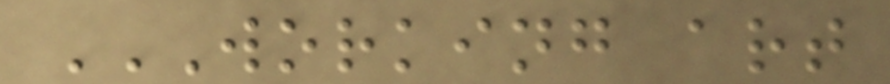WORKING ART
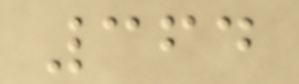364
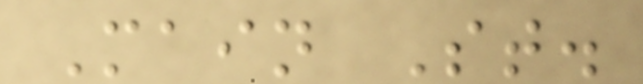Main St.
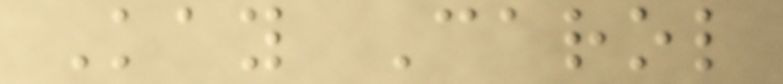Kay Carol
